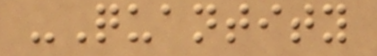-Quantity
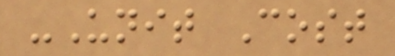-Unit Cost
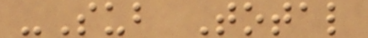-Sub Total
